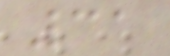31
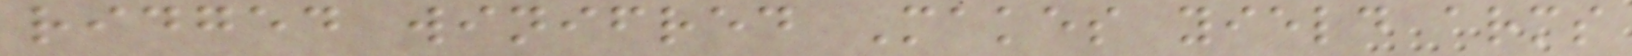ridged winifred Makes yield arms
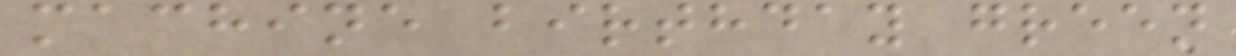machine birthday green
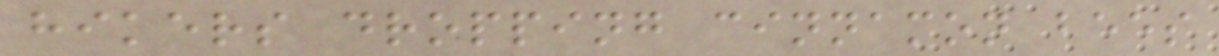hikers dropping cinnamon bees
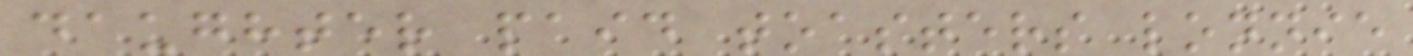daughter paid toasters lonnie
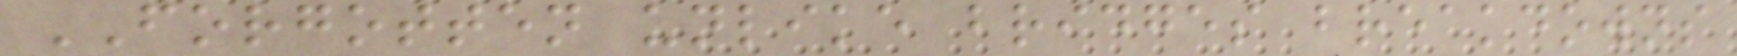FORGOTTEN unlike bridges breakdowns
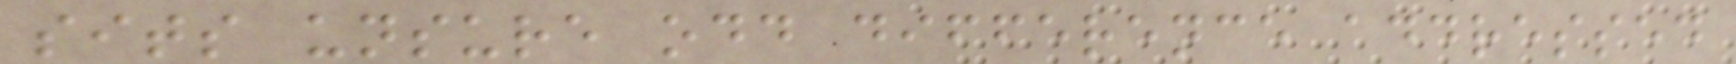sits unsure odd difference addressed
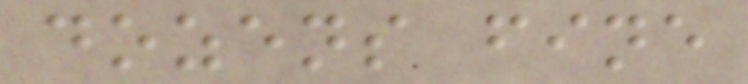dozens fine
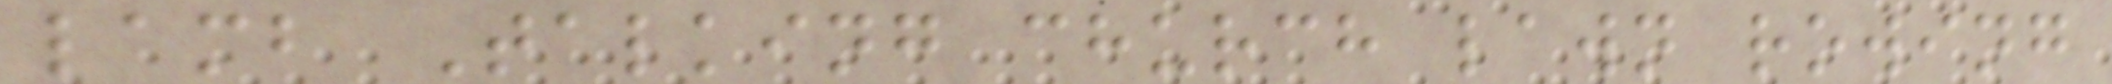lamb Talking church lawn rowing
